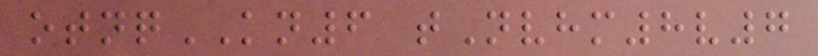otnqKN6 tNvhm8v7
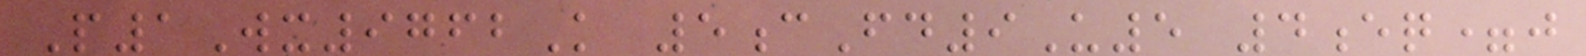P1Wx9762K 5cFd9U5 4eq=j
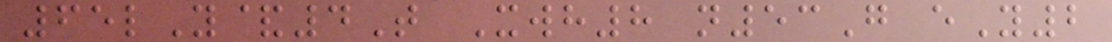65lY&4T Xwh8 n53G eY2
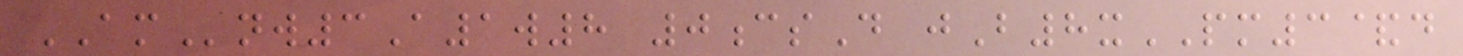AMnw3A1w8 0csD jB8xPM3&d
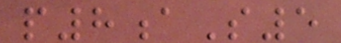p8aS5
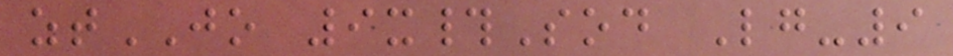ztJO 9x#Sod Lg-9
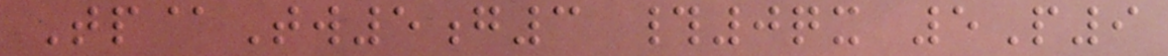Tp@Tw5g3 #0qx 5P9
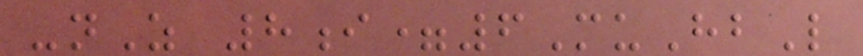-nZ 8i=6MuHbL
